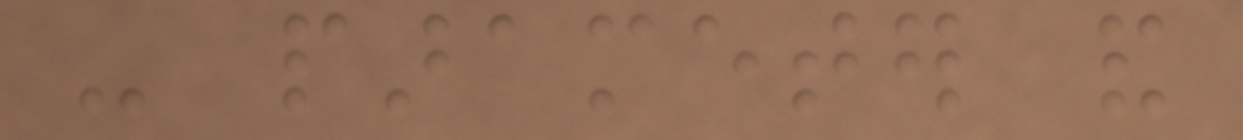- parameter and
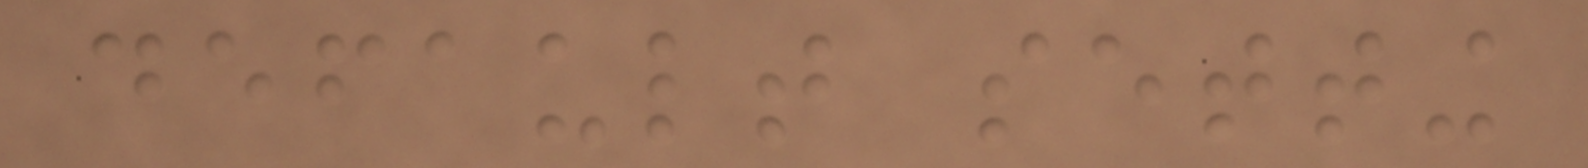default setting
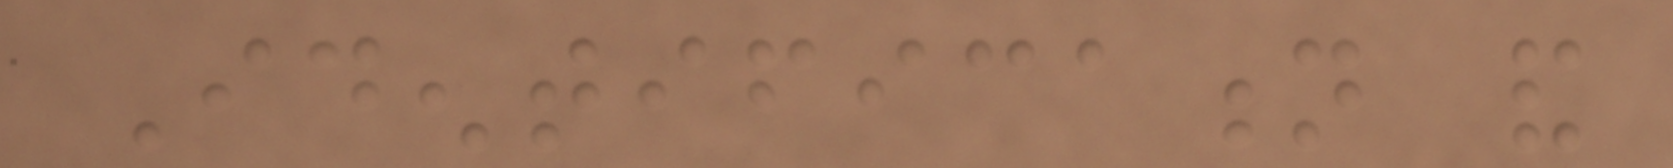Identification and
